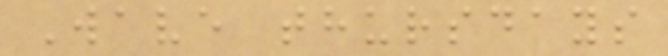Wave thursdays
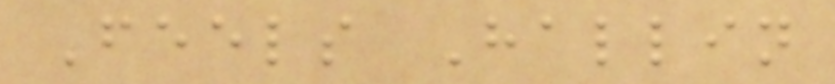Feels Hallin
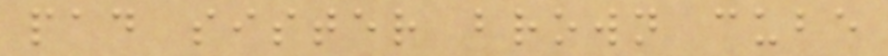pad sister brown cube
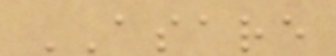ASARE
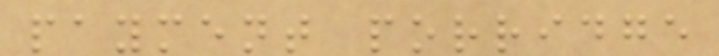payment porridge
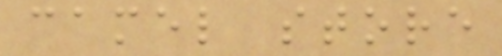camel store
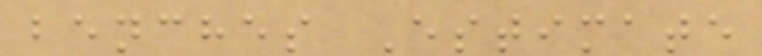benches Estimate
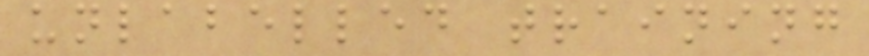unlabelled training
